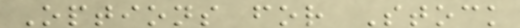Options for Stock
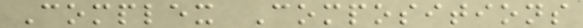Complex Compositions
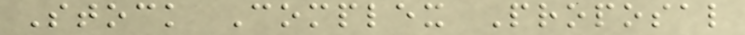Stock Complex Proposal
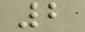2
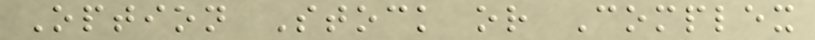Option Stock or Complex
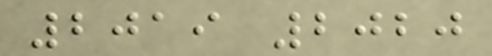2019 2020
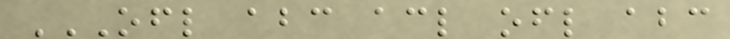OFL ABC ACL OFL ABC
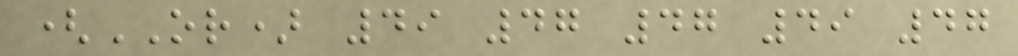(OR) 49 47 47 49 47
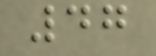47
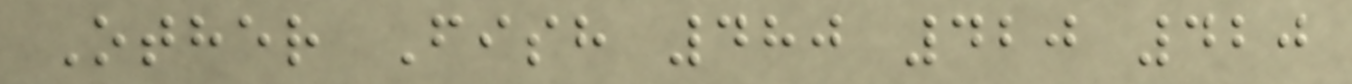Other Fish 480 420 420
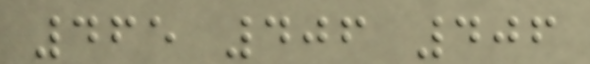465 406 406
